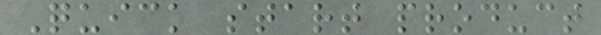Quick start product
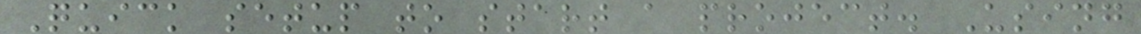Quick setup to start a project. Using
